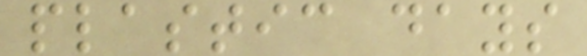plastic days
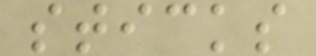sticks
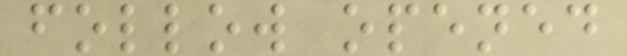follow opened
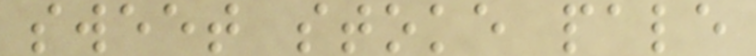sweet stoke pale
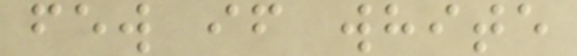few if white
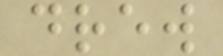drew
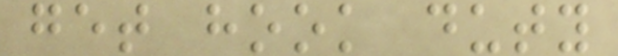get hook duty
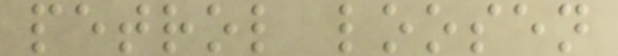petrol loosen
